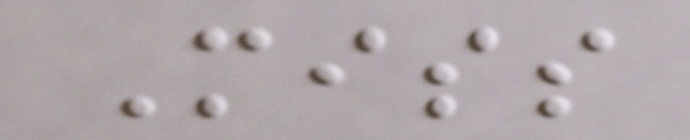Miss
